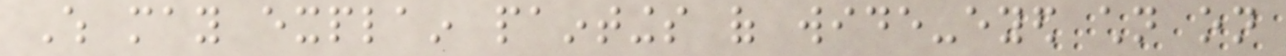Which may explain paintings of wide-eyed children on
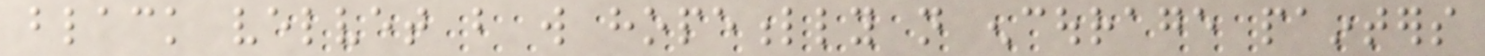black velvet but will hopefully not encourage painters
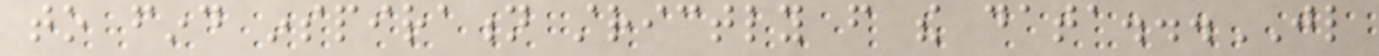to find inspiration strictly from the data...JL
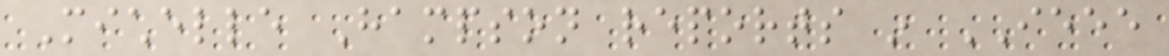Michelle Hampson reports in IEEE
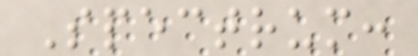Spectrum:
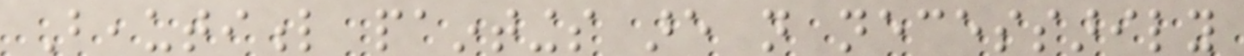Beautiful paintings are not necessarily
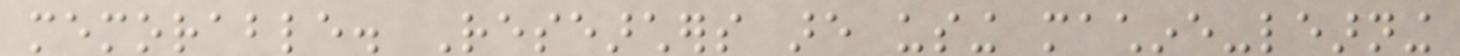memorable. Researchers are using machine-learning
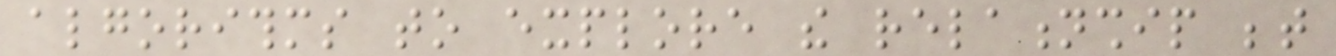algorithms to explore the relationship between
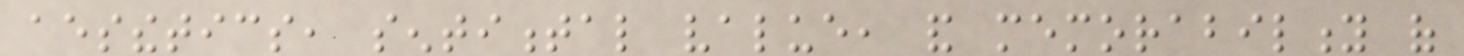aesthetics, sentimental value, and memorability of
